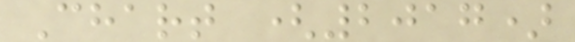Chart (2017)
